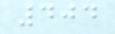404
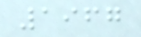1967
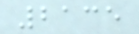2135
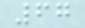67
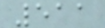511
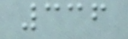336
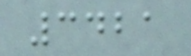3421
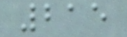215
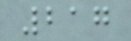217
